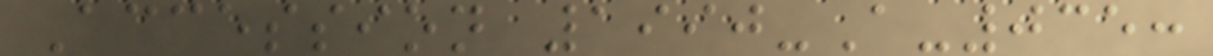Accession 1990-A-035:
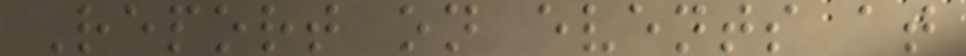Report on events at
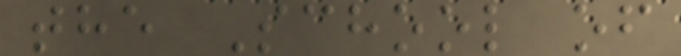the School of
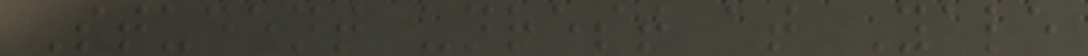Student unrest at Yale
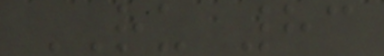RU 83
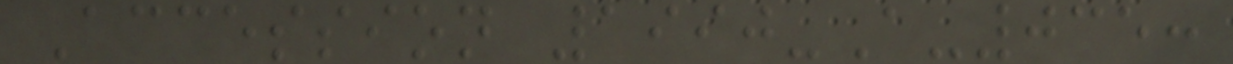Accession 1990-A-035:
